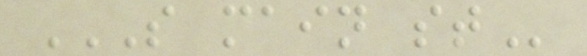S MAIN ST
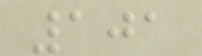101
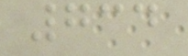734
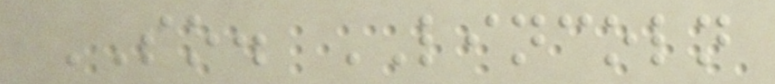SO. LINCOLN
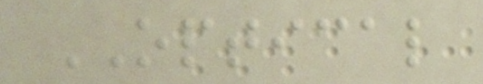OPTICAL
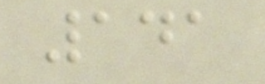141
